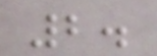2.
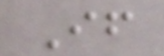If
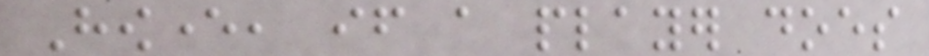However, if a player does
